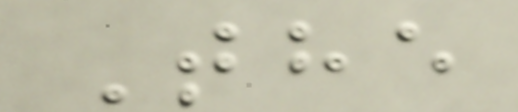The
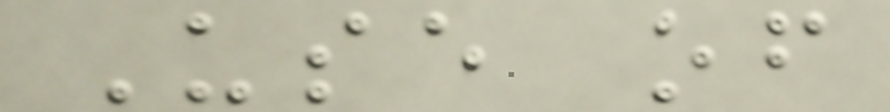Use of
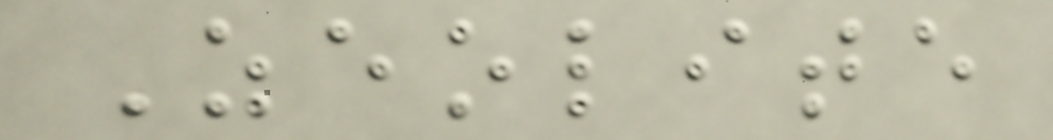Zeolite
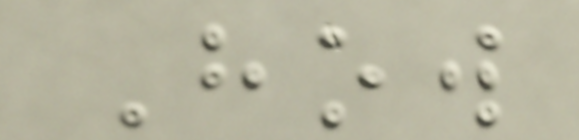How
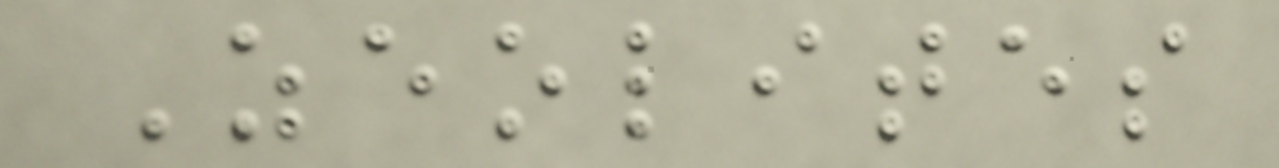Zeolites
